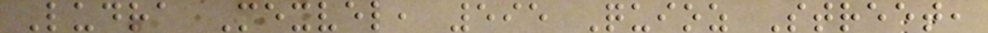Ludra Mexvel, 595 Quioz Street,
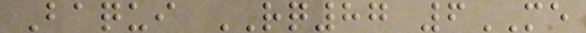Baqui RQ87 6ME
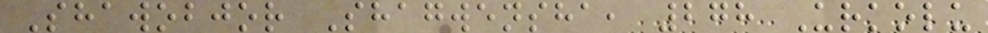Shawobjor Shagwensha, 278 Urkolu
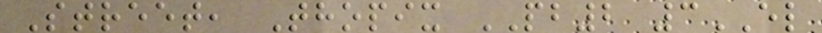Street, Thopix PB2 3EL
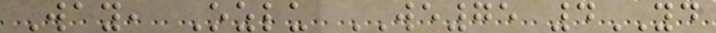Way, Ozlu WE75 4YD
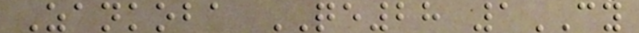Zankoba QE28 1CY
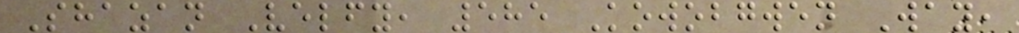Shazan Velfy, 585 Kowobgwen Way,
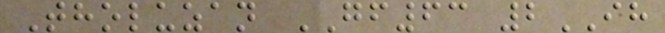Tholuzan GF63 2IH
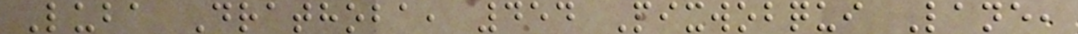Luba Drathoba, 454 Pixwobqui Lane,
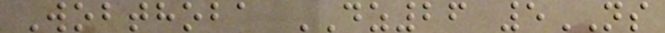Wobthoba DZ26 5NS
